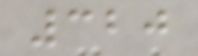320
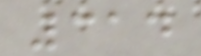314
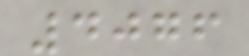4076
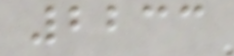2233
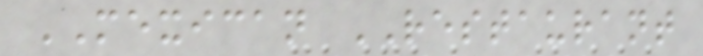MEXICAN RESTAURANT
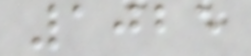1025
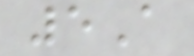5A
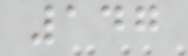147
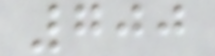700
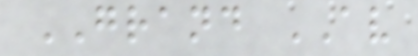GRAND AV
